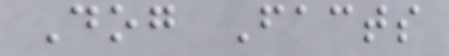Dog Facts
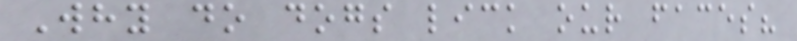Why do dogs lick our faces?
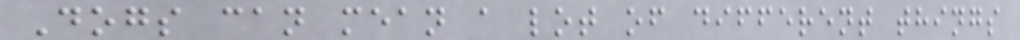Dogs can mean a lot of different things
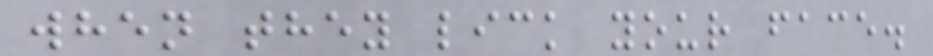when they lick your face.
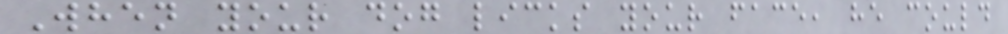When your dog licks your face, he could
